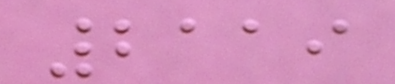2119
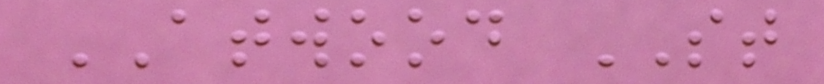ATWOOD ST
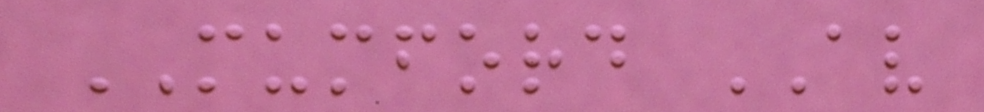MUMFORD AV
